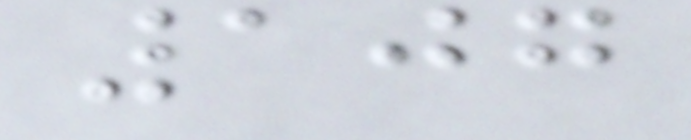107
